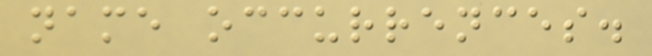name occurrences.
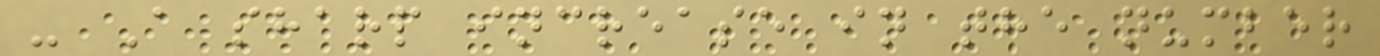- A sharp increase in the number
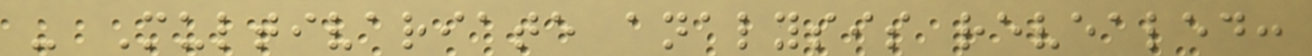- Multivariate analysis revealed:
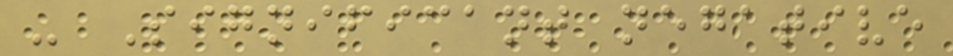- Significant negative
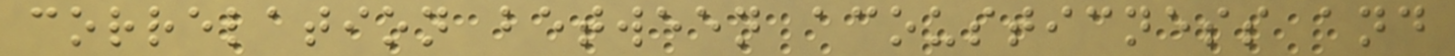correlation between acousticness and
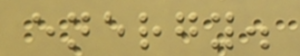energy.
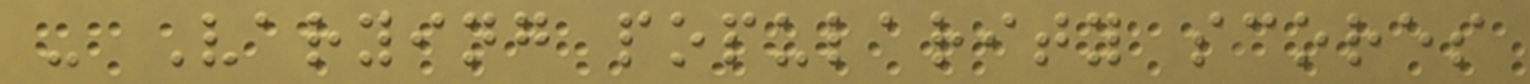- Varying popularity scores
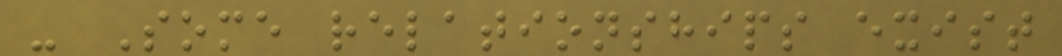- Some relationships exist
